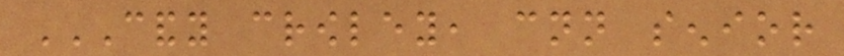CANDY CROWLEY, CNN SENIOR
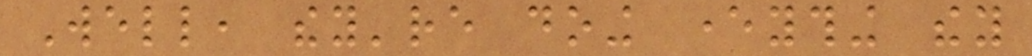Well, they're doing everything they
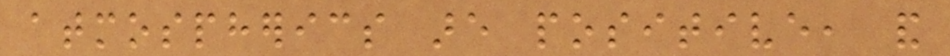atmospherics are positive, and
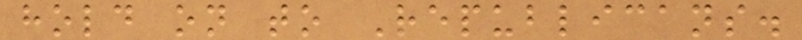hold on to Republicans.
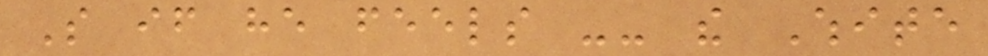So if he feels -- the White
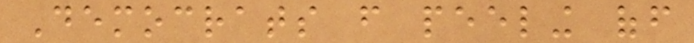Democrats from peeling off
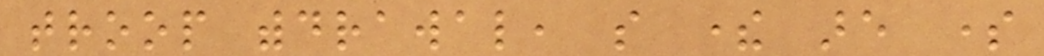troop withdrawal, so there are some
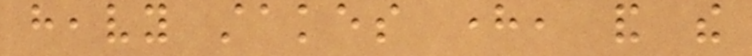heavy stakes here, and the
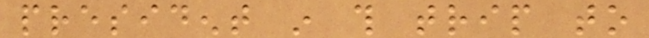president in this trip to
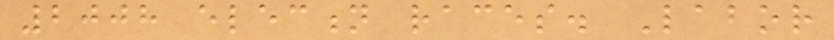2008 election races. Labor
